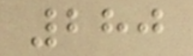280
